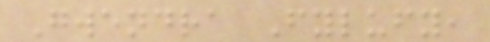Gwendra Fylufy,
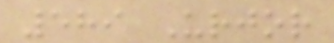589 Urjor
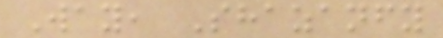Way, Shazanfy
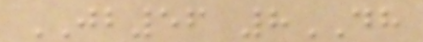JB56 8DH
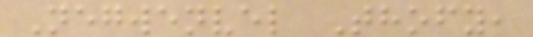Negwenvel Thofy,
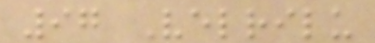97 Velrilu
